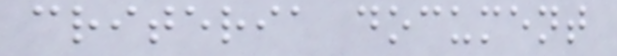criteria document
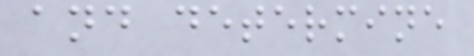and determine
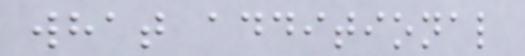what additional
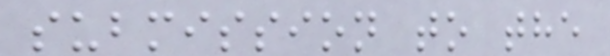submission to the
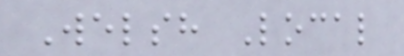Welsh Local
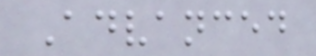Advanced
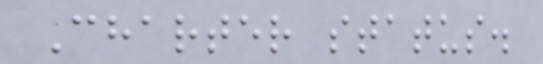Charter status.
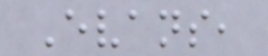Evans,
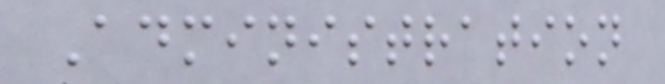Administration
